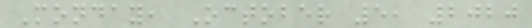Monday, October 5, 2020
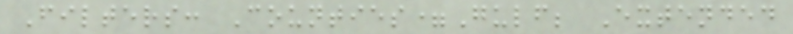Filters: Counties=Gulf; Extended
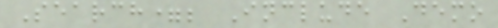Search=; Include Demo
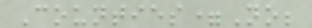Counties=No;
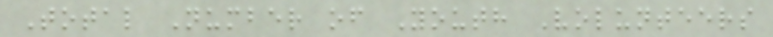Total Number of Youth Volunteers
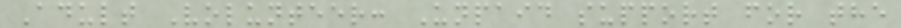Adult Volunteer: Unpaid support for the
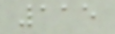115
